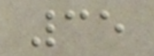35
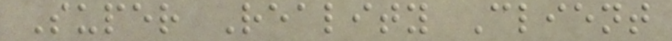Super Reality Client
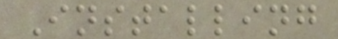Installing
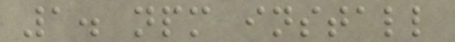1. npm install
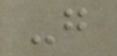-g
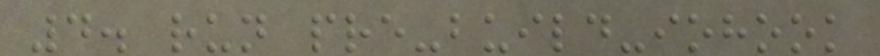4. run pre-build-iohook
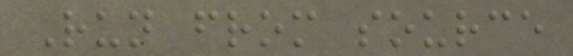Run from source
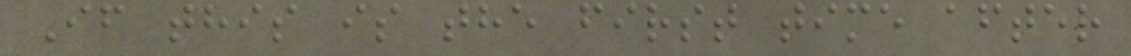If this is the first time after
